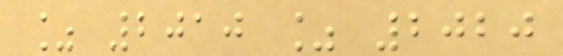% 2010 % 2020
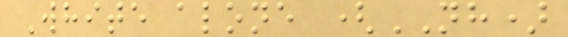White alone (NH)
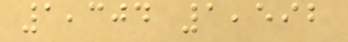1,304 1,592
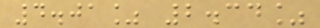4.01% 2.34%
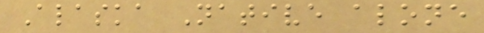Alaska Native alone
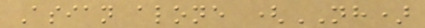Asian alone (NH)
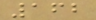162
